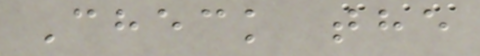Check the
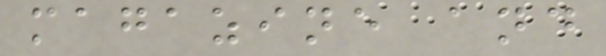magazine and
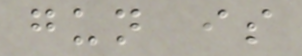gun is
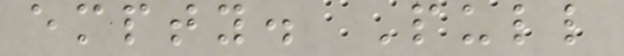empty. Pull
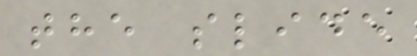the slide
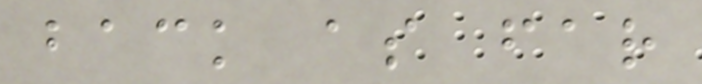back as far
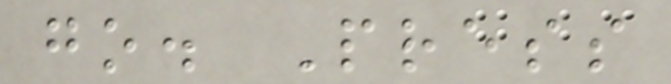go. Press
